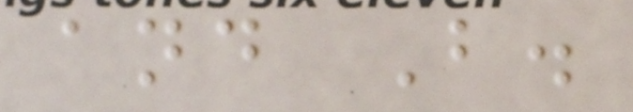and B.
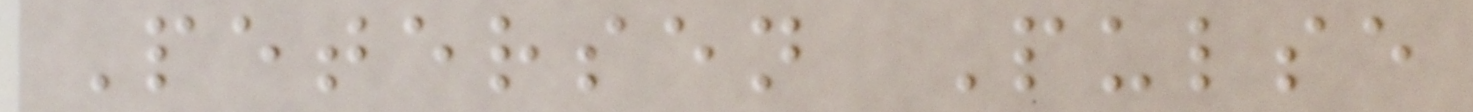Petersen Pulse
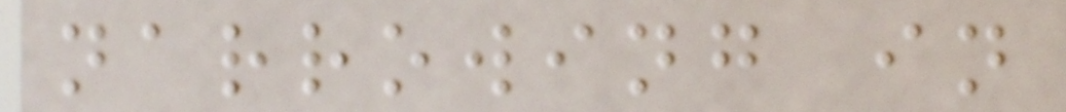narrowing in
